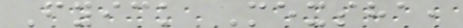Fyick Mexsha,
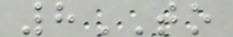8TO
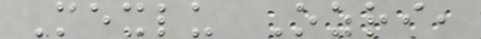Mexlu Ozri,
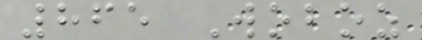865 Woboz
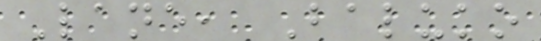Lane, Baluko
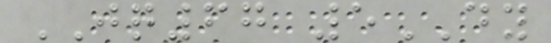JQ67 5DY
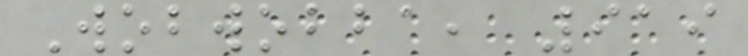Wobwobba, 919
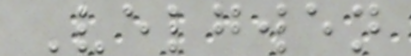Velgwen
